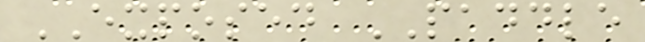EXPOSED PADDLE
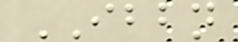IBBN
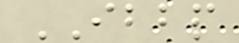IBBP
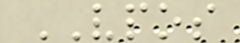VPOS
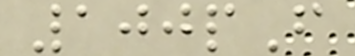100pF
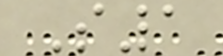S1
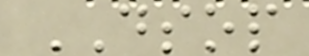DSOP
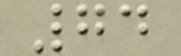74
